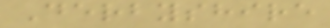Derbyshire
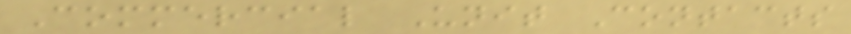Commercial Unit Contacts
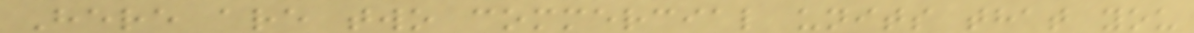Here are two commercial units that you
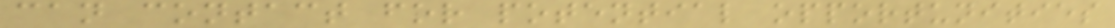can contact for potential opportunities
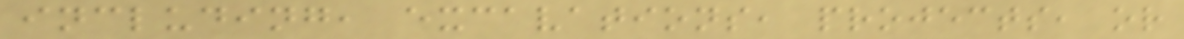including, excavations, projects, or
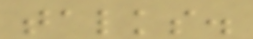talks.
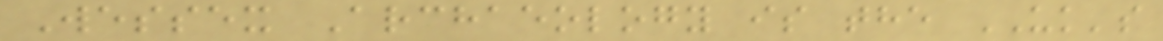Wessex Archaeology is the UK's
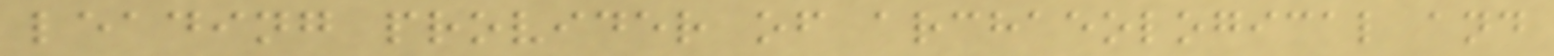leading provider of archaeological and
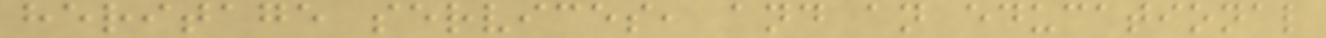heritage services, and an educational
